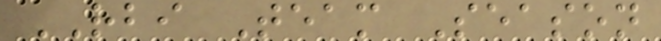RBI Team Season
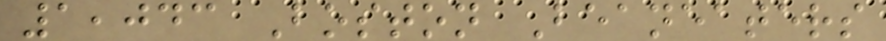1,043 Boston Beaneaters
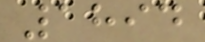1894
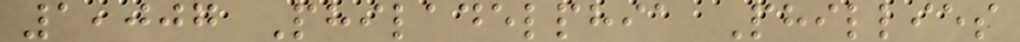1,007 Philadelphia Phillies
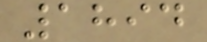1894
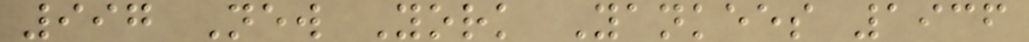997 New York Yankees 1936
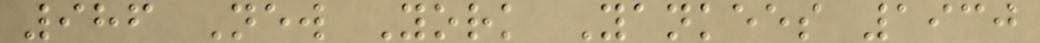986 New York Yankees 1930
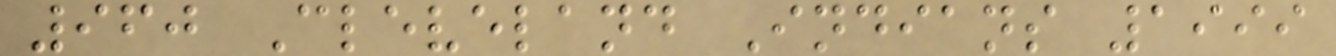960 Cleveland Indians 1999
